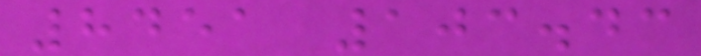8451 103.43
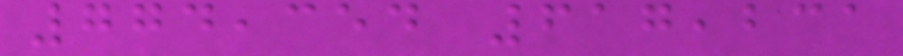774,354 617,231
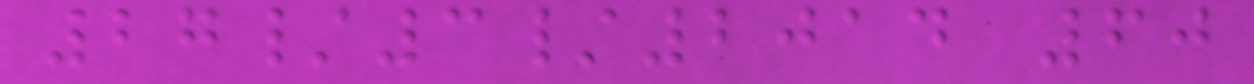27/3/2014 60
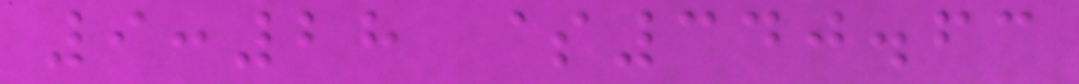9:28 $340.63
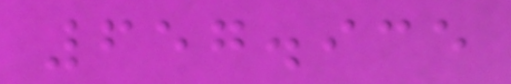657.935
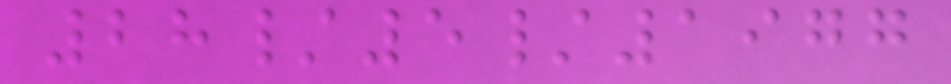28/5/1977
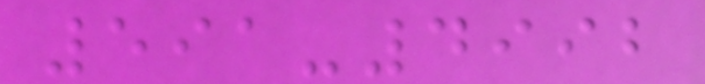591-4992
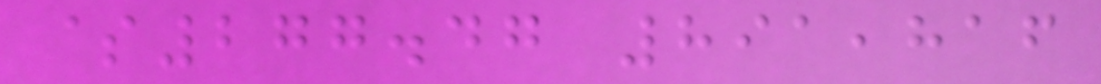$277.47 891,816
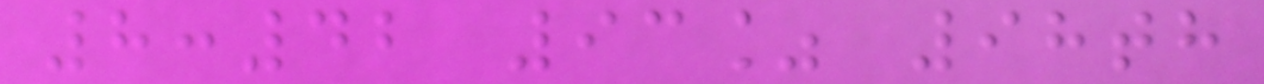8:42 93% 98th
